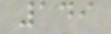149
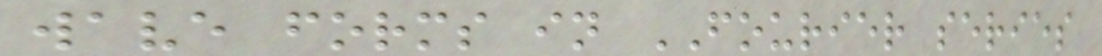wave forms in FOURIER series
